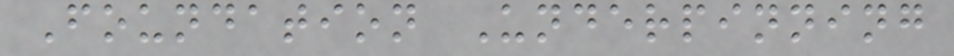Foundation Underpinning
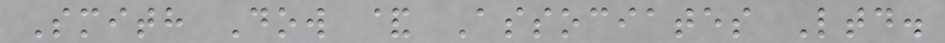Smith Dow & Associates Ltd.
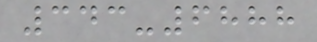343-6888
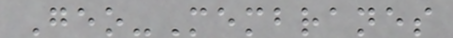Geo-Membranes
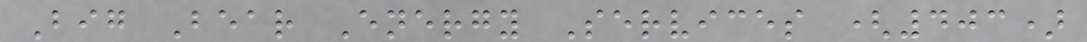Big Bear Energy Services (403)
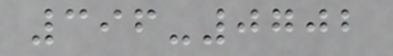396-0702
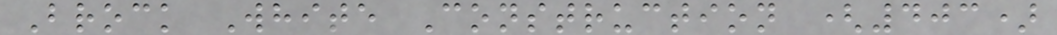Brock White Construction (403)
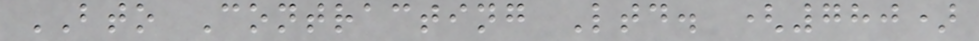BTO Contracting Ltd. (780)
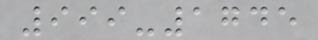999-1745
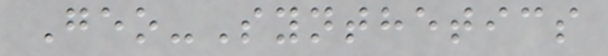Geo-Synthetics
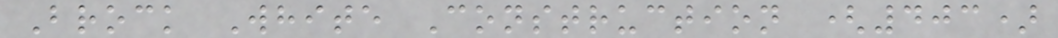Brock White Construction (403)
